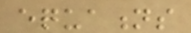equations
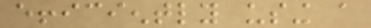efficiently using a
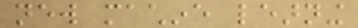new machine learning
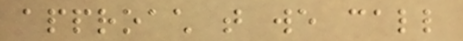approach that we call
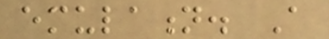emulation. A
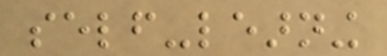self-learning
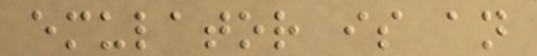emulator is an
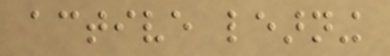active learning
